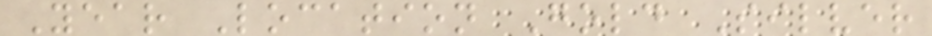Year Location Gold Silver
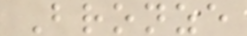Bronze
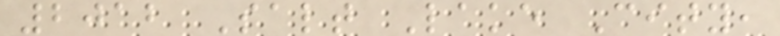2012 Salt Lake City,
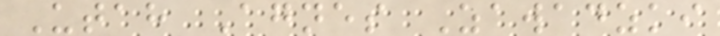Utah Agnes Zawadzki
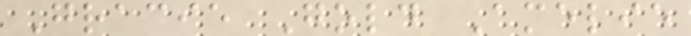Gracie Gold Amelie
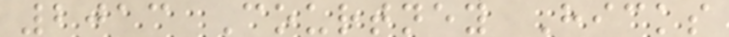2013 Courtney Hicks
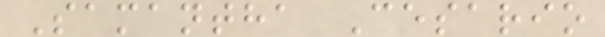Samantha Cesario
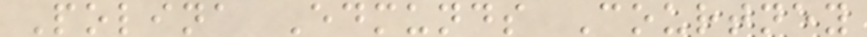Polina Edmunds Courtney
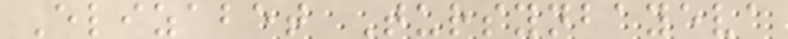Elizabet Tursynbayeva
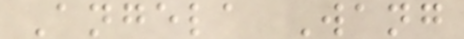Angela Wang
